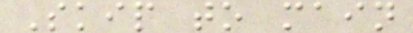Skip to main
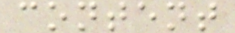content
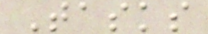Tasks
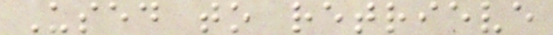Used to retrieve
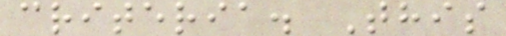criteria. This
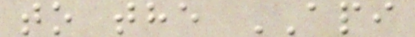to the API
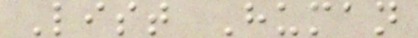List Human
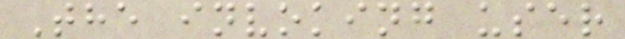The invoking user
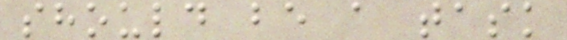should be a task
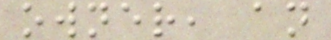owner, an
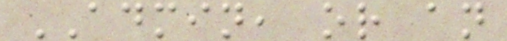ADMIN, or an
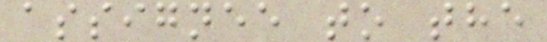assignee to the
